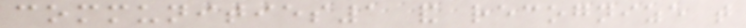communities1 and recognize that
